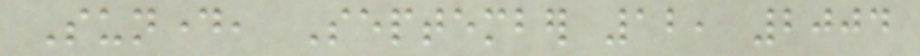Sunday, September 12, 2004
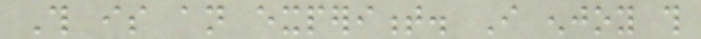This is an experiment. I enjoy this
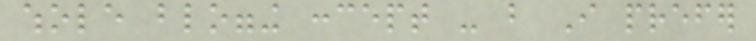whole blogging concept - but I prefer
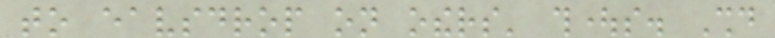to eavsdrop on others' thoughts. Should
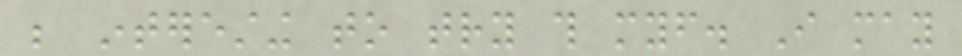be interesting to try this myself. I may
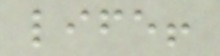life!
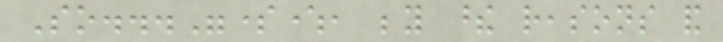So..."somewhere, beyond these reasons and
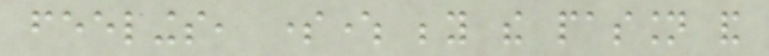feelings, somewhere beyond the passion and
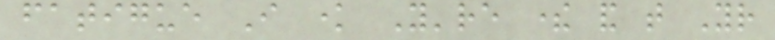fatigue I know You're there and that Your
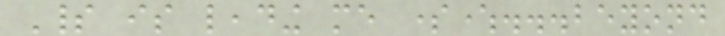Spirit is leading me somewhere...beyond
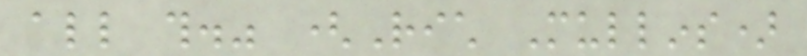all this." (Rich Mullins)
